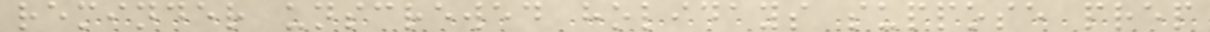reminder unscrewed holidays suppose prep
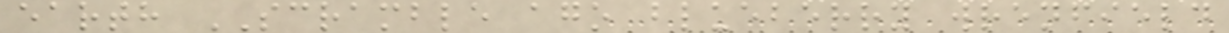earth SCRAMBLE ago blueberry wrenfield
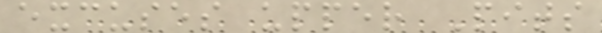excuses upper Pits
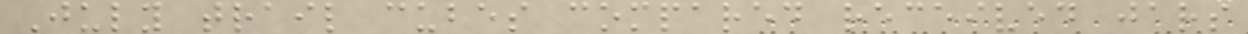July trail cubes compared received jars
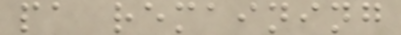pa remaining
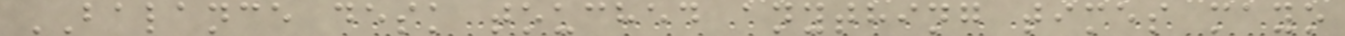BALANCE desk touched anything times mayo
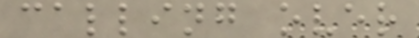calling over
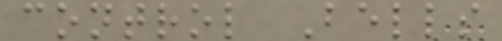control Bells
